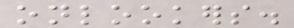onlookers.
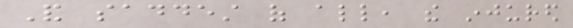And saddest of all, the injured
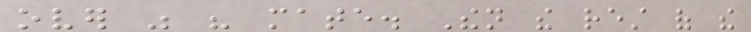over was his mate. Then the rest of the
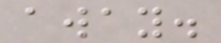away.
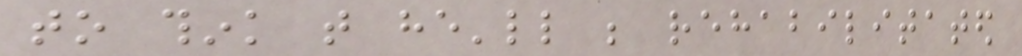to think that he'll be rehabilitated
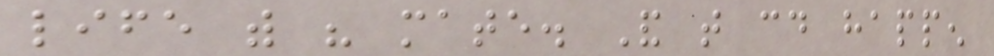life with his mate. And that could happen
